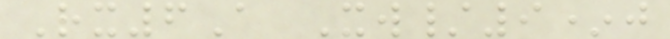Rx6A Xw/9*j
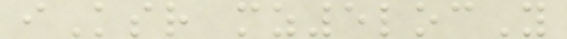iKsr mz5locY
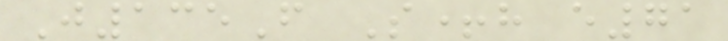J135F S+h e71
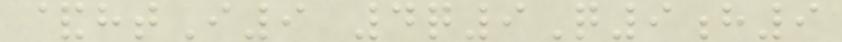&htI9 4q9Q9h9
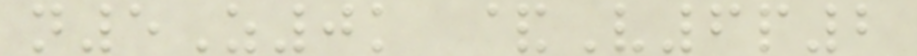n5Z0k &V6p2
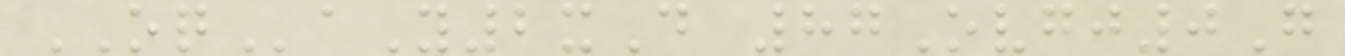OQaY2xD 87Ovgj0G
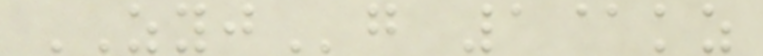ZYJg 1@kz
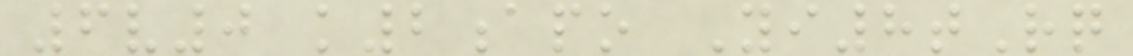6v0 k2apo Yi8tRq
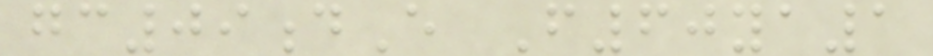gc09dE F60ya1
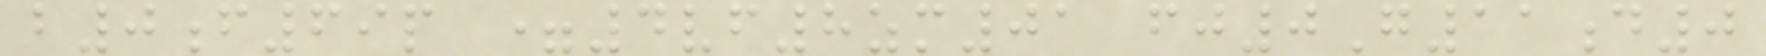b0f69p =4vf8zm01 fj0G11d0
